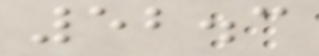52.3
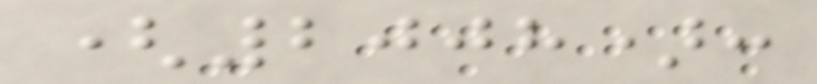(2008):
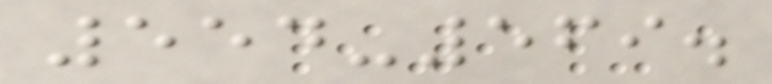554-569.
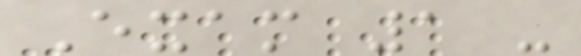Exam 1 -
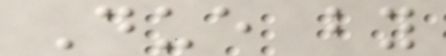Due by
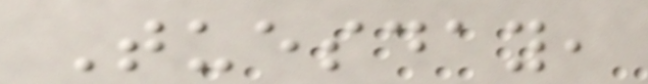Tuesday,
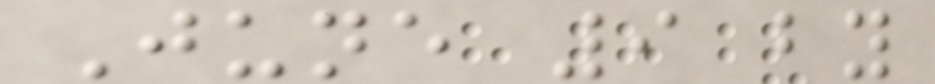June 9 by
